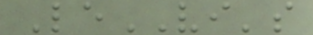LeVI's
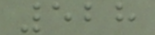528
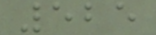525
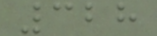328
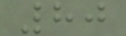80
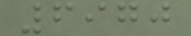6970
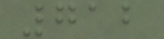712
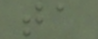ta
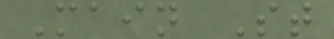Main St
